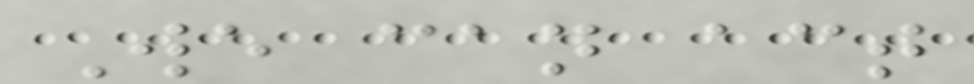We can act
